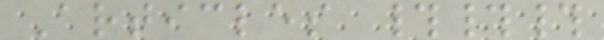Articles ###
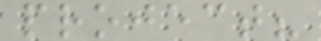project?
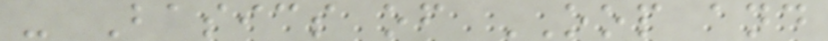- Basics of OOP and
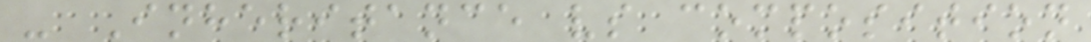- Inheritance vs composition
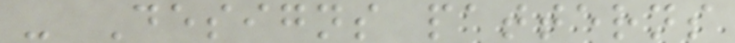- Designs patterns
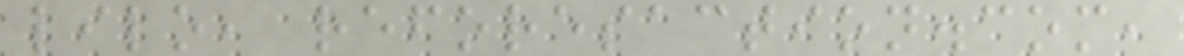lilo, reforesaction.com,
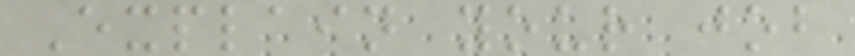Explain your job
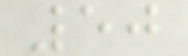50
